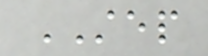STEP
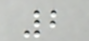2
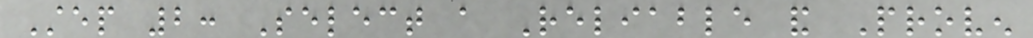Step 2: Select a Reliable and Proven
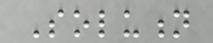Solution
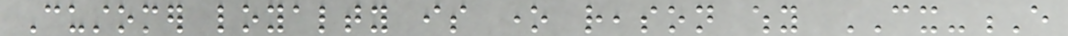Customer loyalty is one reason why CX-E
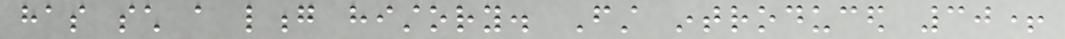has such a long history. First introduced 30+
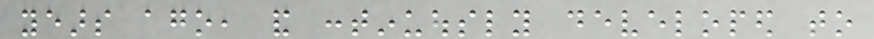years ago, and continuously developed to
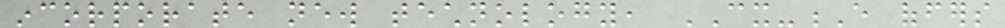incorporate new technology, CX-E offers
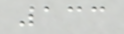133
